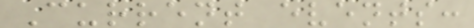Current events:
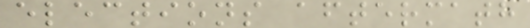elections aftermath
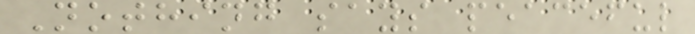Nothing says peaceful
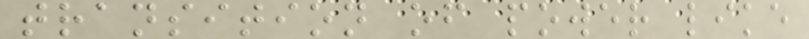transition of power like
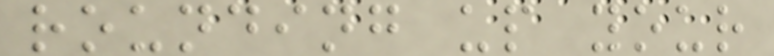rounding up your
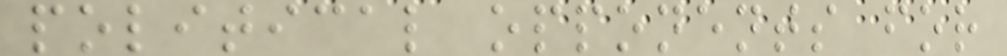political opponents for
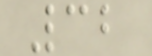32
